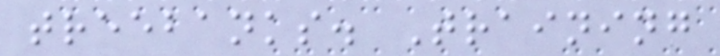treebanks. Training
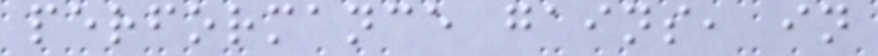performance gains, in
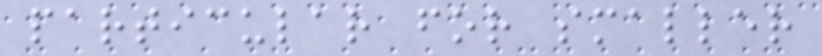particular for smaller
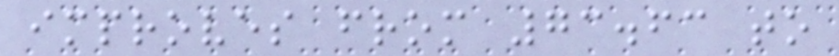improves from 73.63 to
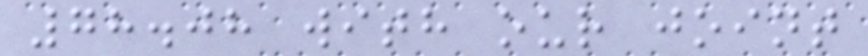78.08 with our joint
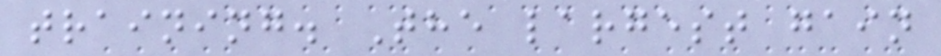training. The largest gain
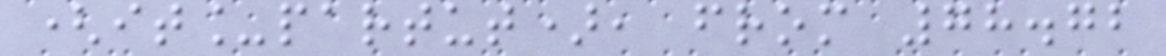(it_partut), from 78.72
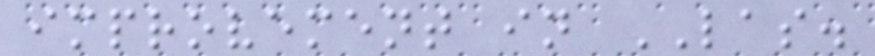improvement in LAS.
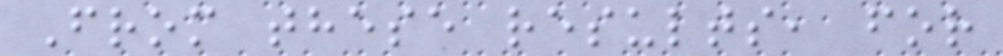From these results, for
